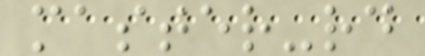master-rd
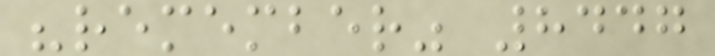"remember" 8447
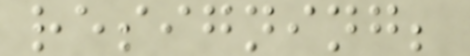resigning;
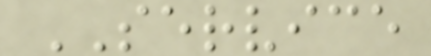SERVICE
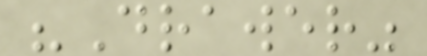"Drawer"
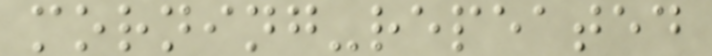morning-repeated
